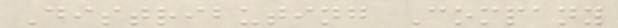Distributing Company
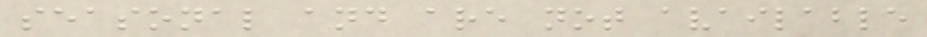seasonal and are not available
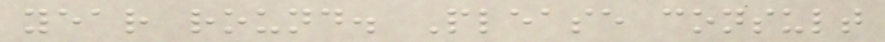year round. Please consult
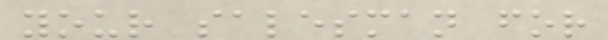your salesman for
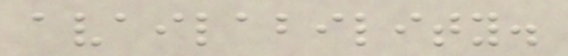availability.
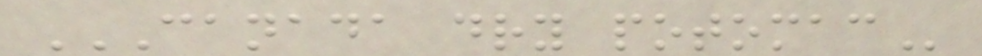CANADA DRY POTOMAC
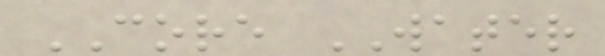CORE WATER
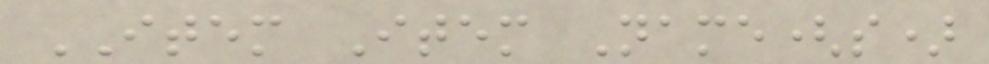ITEM Item Name(s)
